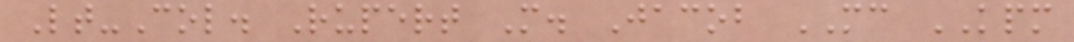Lt-Col. Rupert M. Jacob MC KPM
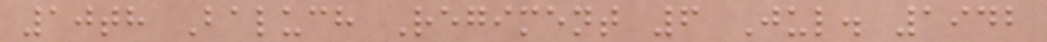10th Baluch Regiment 6 Jul. 1942
